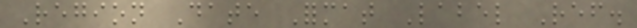Region Date Format Label Ref.
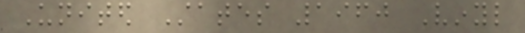United States 1960 Vinyl
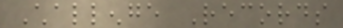Challenge Records
